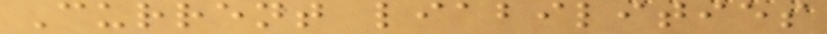Current liabilities
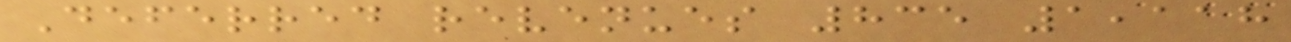Deferred revenues 835 1,118
